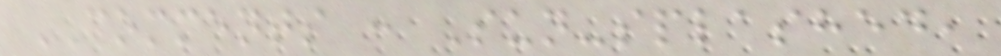COMMENTS : Sun-splashed,
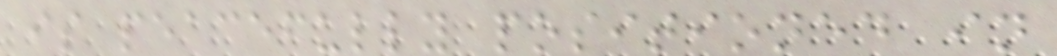is peacefully positioned in
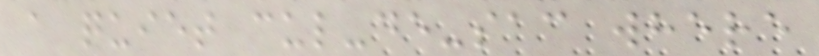a quiet cul-de-sac where
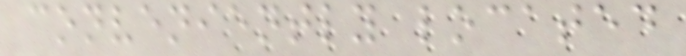conveniently located
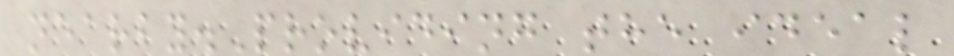nearby.Providing the ideal
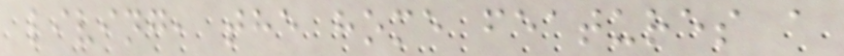living, the home features a
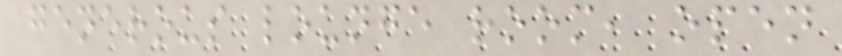generous lounge room, open
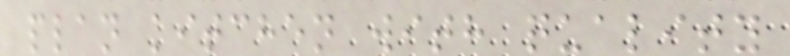plan kitchen with quality
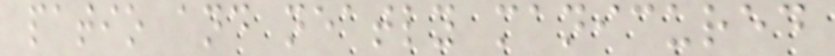patio and neatly manicured
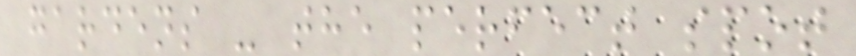gardens - the perfect spot
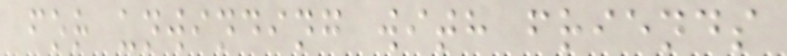for unwinding with friends
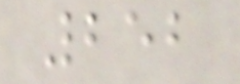252
